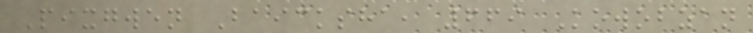Pixgwen Baicksha, 669 Kowobzan
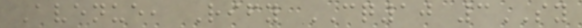Avenue, Rify CQ10 3SY
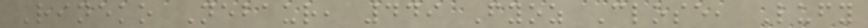Rineko Nebaur, 449 Fyoz Close, Lufy
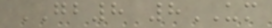GB8 8UM
